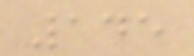145
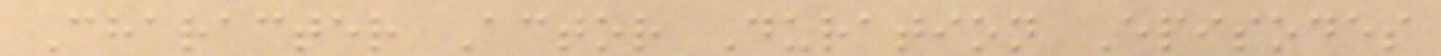Character Actor Duration Episodes
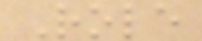Role
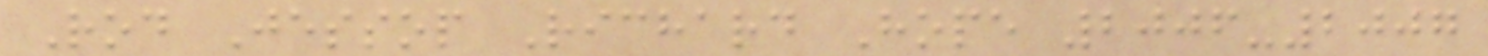Rod Jessop Richard Hope 2006-2007
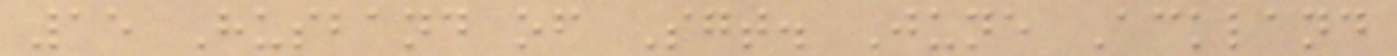15 Husband of Sgt. June Ackland
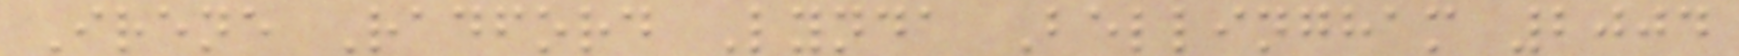Irene Radford Lynda Bellingham 2004
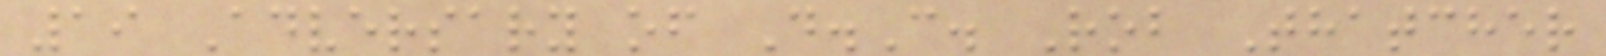19 Adversary of D.C. Rob Thatcher
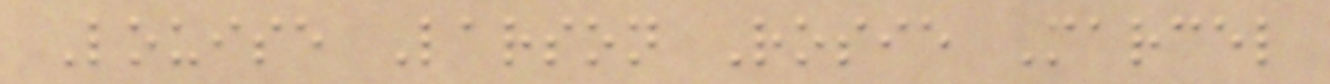Louise Larson Rosie Marcel
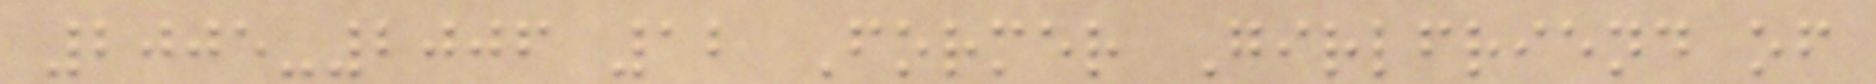2005-2006 12 Former Girlfriend of
